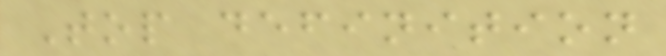Top definition
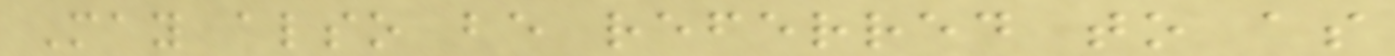May also be referred to as
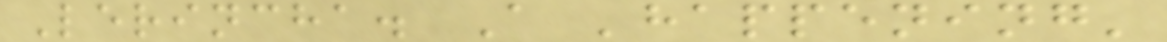Lerincha. A 'happening'
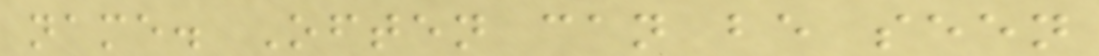name. Often can be seen
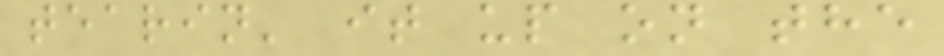tearin' it up on the
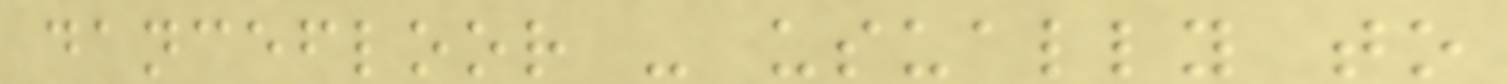dancefloor - usually to
